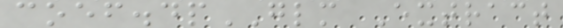coef.dpGLM Extract
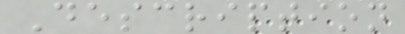Description
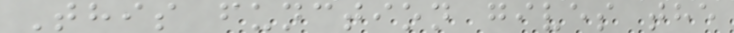This function gives the
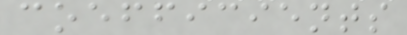coefficients
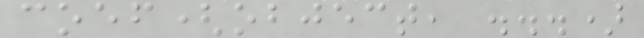coef(object, ...)
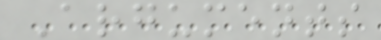Arguments
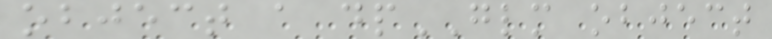object a dpGLM object
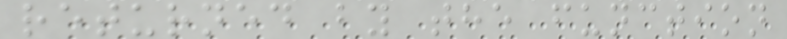returned by the function
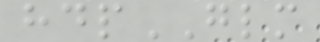hdpGLM
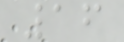16
